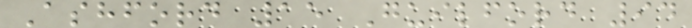Ashford 15 Guilford 94
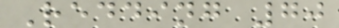Redding 70
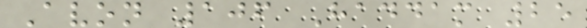Avon 106 Haddam 25
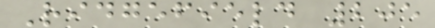Ridgefield 205
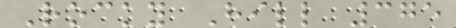Rocky Hill 375
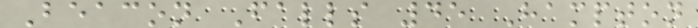Beacon Falls 45 Hampton
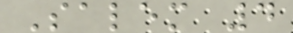Salem 4
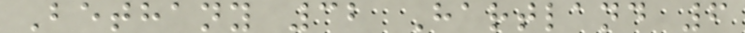Bethany 32 Hartland 6
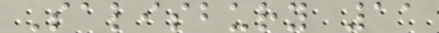Salisbury 11
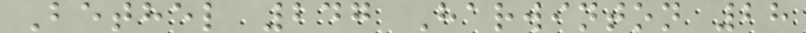Bethel 247 Harwinton 28
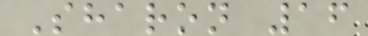Sharon 16
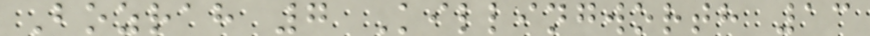Bozrah 7 Killingworth 13
